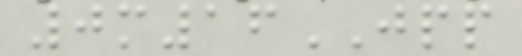0m16JPP
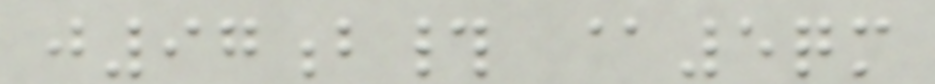j97b# @5qm
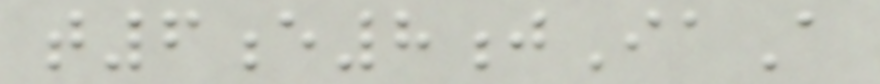t6e8jIaA
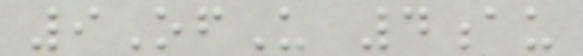9OfU 4au
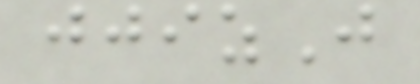jjizJ
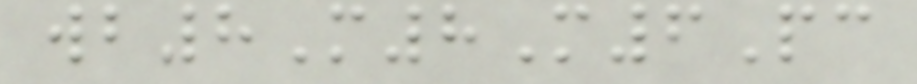wb8M8M6Pc
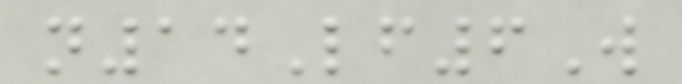n14Lf6W
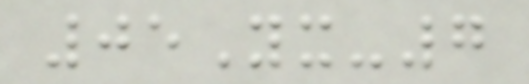05Yx-7
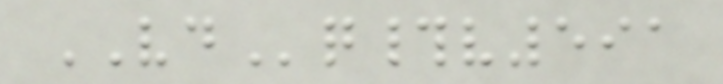VDq#v591
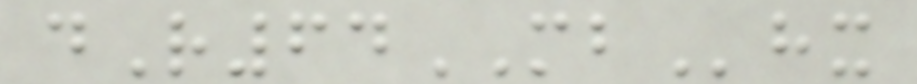dR64MBhx
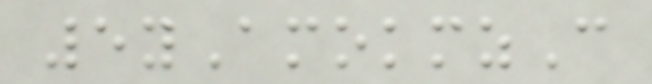5yAmokmzC
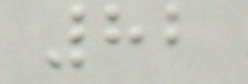82
